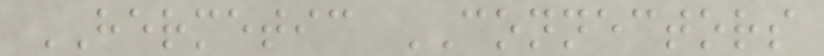HERMETIC CONNECTORS
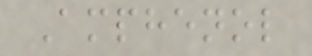Amphenol
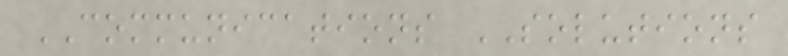COMMUNICATIONS SOLUTIONS
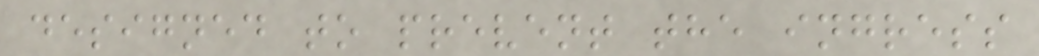designed to prevent the ingress
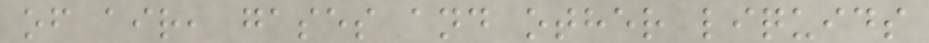of air, gases and other liquids
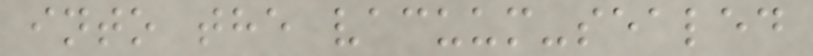into the vacuum-sealed
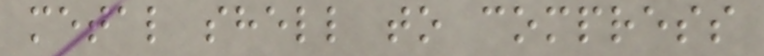metal shell to compress
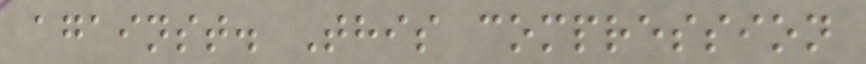against. This compression
